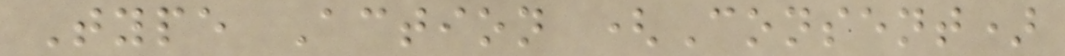Type Action (Consent)
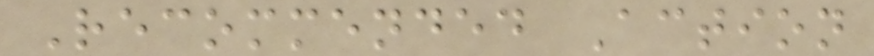Recommended Action
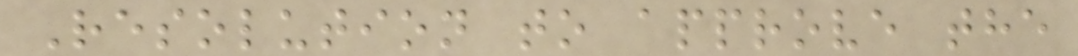Resolution to approve the
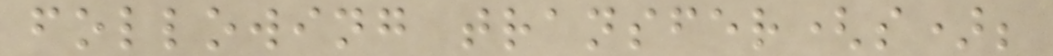following transfer(s);
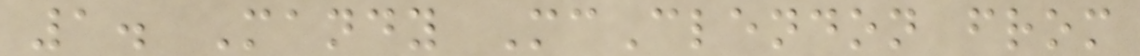1. Mandy McClendon from
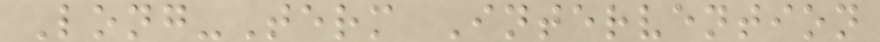Long-Term Intervention
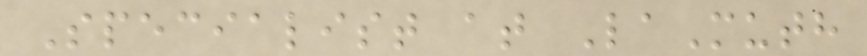Specialist at LaMuth
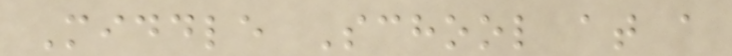Middle School at a
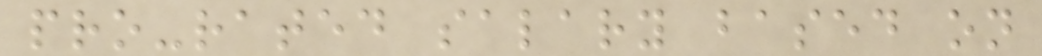pro-rated salary based on
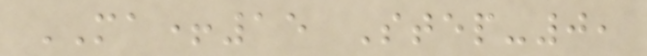MA+15 Step-0,
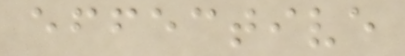effective
